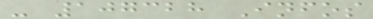- 107328 Infos
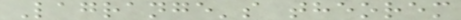Lagrange's theorem
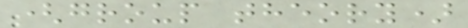(group theory)
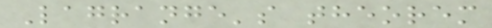Lagrange's theorem
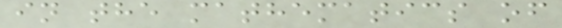in the mathematics of
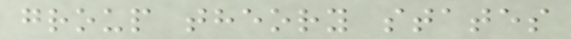group theory states
